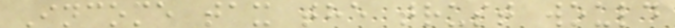Income tax the trust would
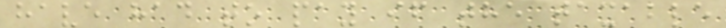have had to pay if the taxable
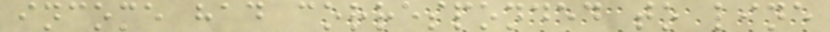income had corresponded to line
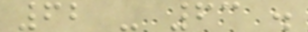62 - 63 .
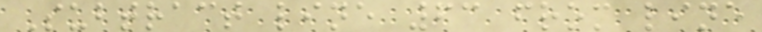Subtract line 63 from line
